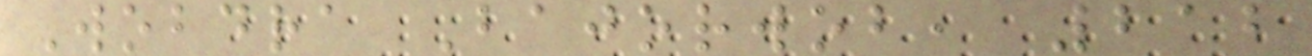Wobdra Bajorwob, 212
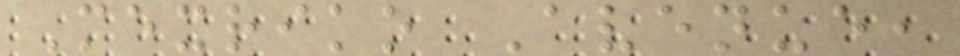Mexriko Avenue,
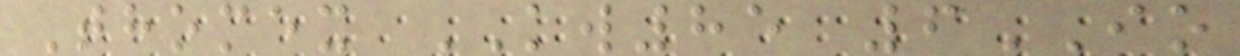Thomex KW85 6IO
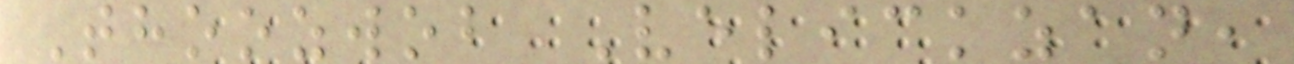Thoozwob Velickzan,
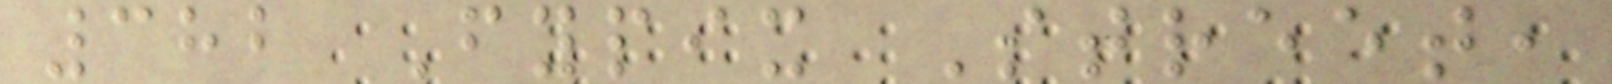382 Fypix Street,
